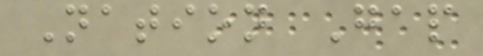Nation Gap
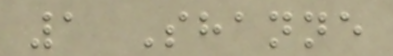1 Shanne
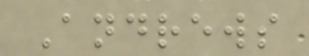Andrews
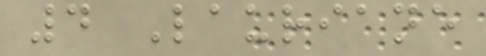4 Lauriane
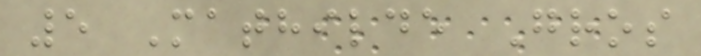5 Mathilde Gros
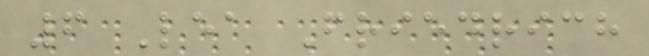6 Lea Friedrich
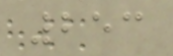253
